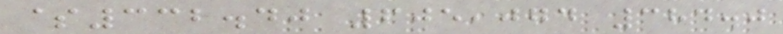$332.40 605,074 384.0
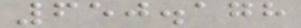650.178
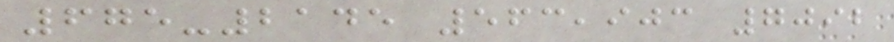675-2145 563,903 7092
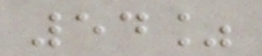54%
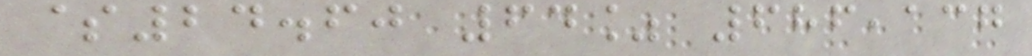$24.60 64% 686,137
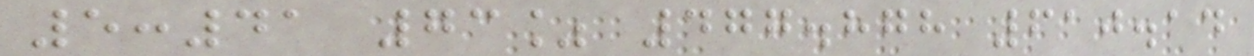5:41 73% 477.878 610.14
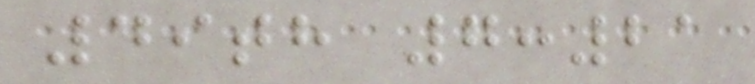49th 7:21
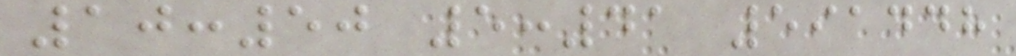10:50 5:41 591448
